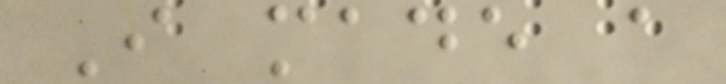I made a
